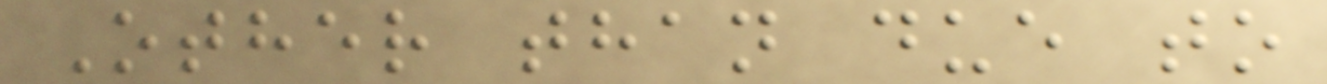Other than due to
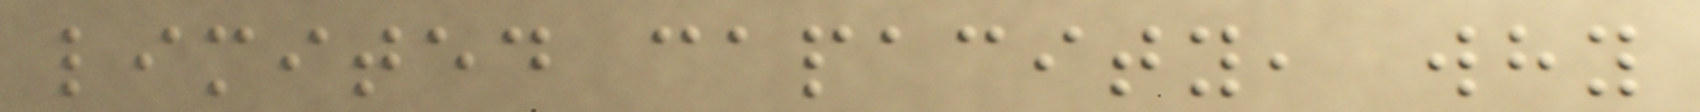limited capacity, why
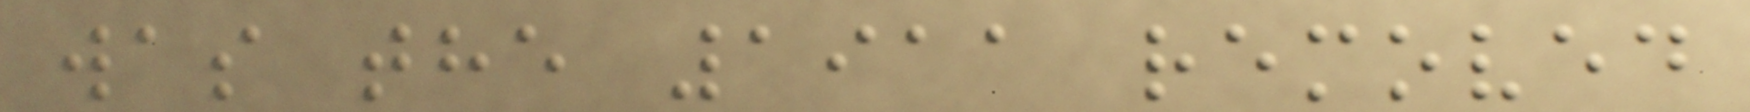was the 1911 removed
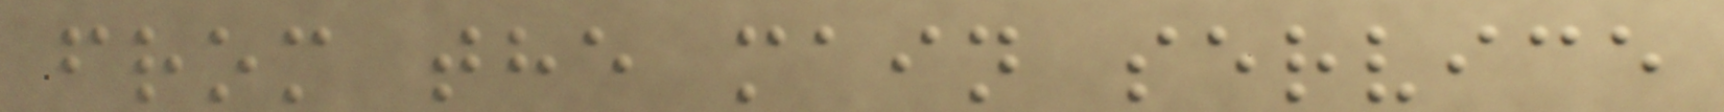from the main service
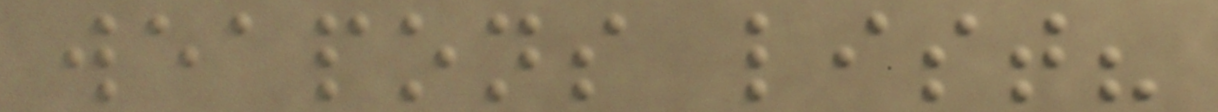weapons list?
